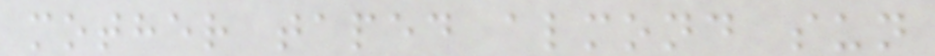mother taped almond sun
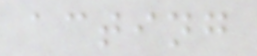acting
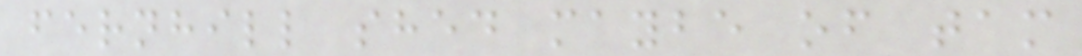fernhill shed maybe of tam
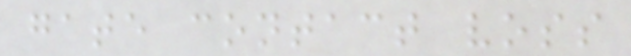gate contact voss
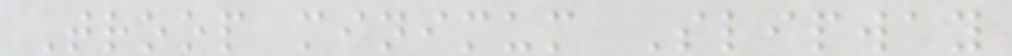Troop minimum Slipway
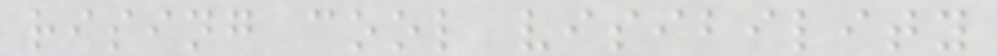rising cool visibility
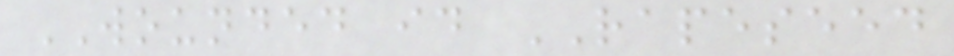WOUNDED id RAPESEED
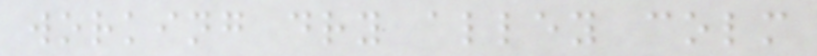working dry alley colm
